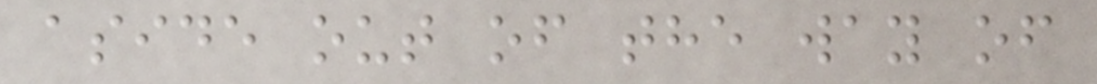aside out of the way of
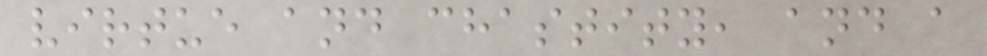virtue and chastity, and a
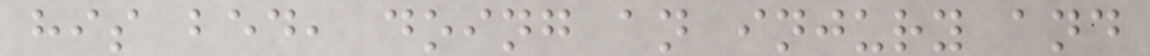his bed, doing an injury and
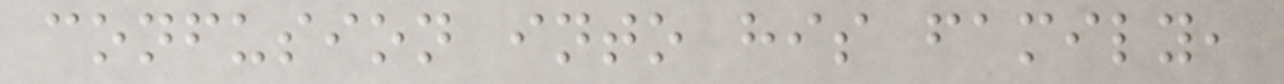confusion into his family,
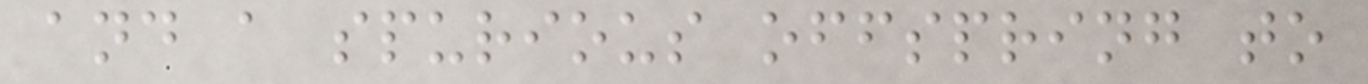and a spurious offspring to
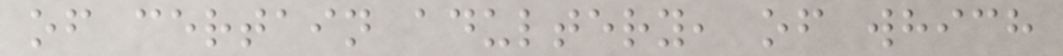of certain adultery, of which
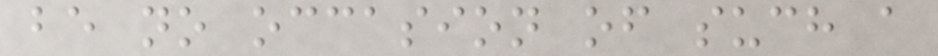be no occasion of such a
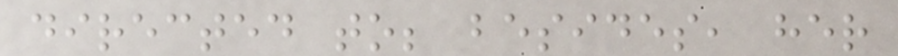directed to; besides, her
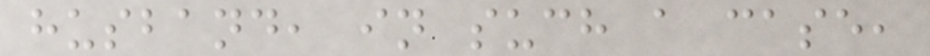husband, in such a case,
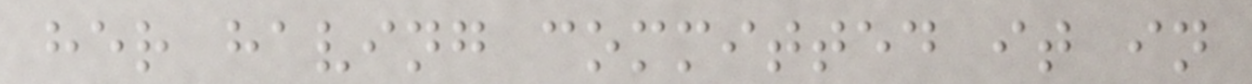her having committed it in
